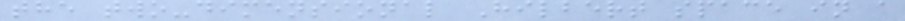the two-dimensional Hilbert space in a
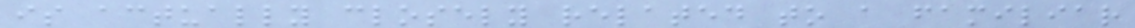is actually closely related to a familiar
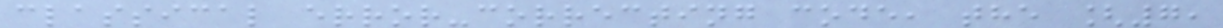classical error-correcting code, the [7,
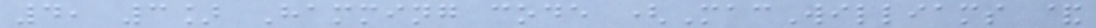4, 3] Hamming code (MacWilliams &
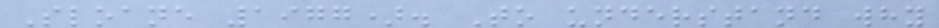Sloane 1977). To understand why
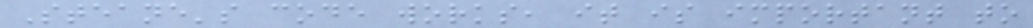Steane's code works, it is important to
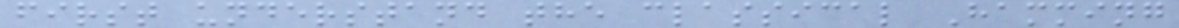first understand the classical Hamming
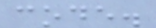code.
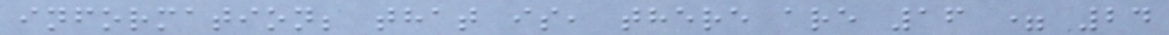information; that is, there are 16 = 24
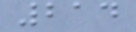214
